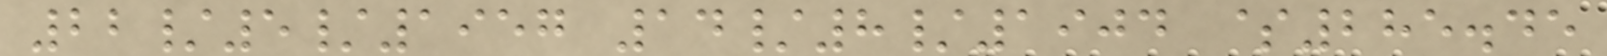22/5/1957 14/8/1904 $285.45
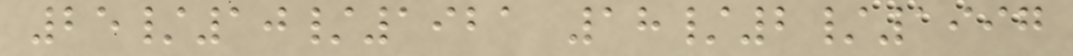25/10/1921 18/2/1997
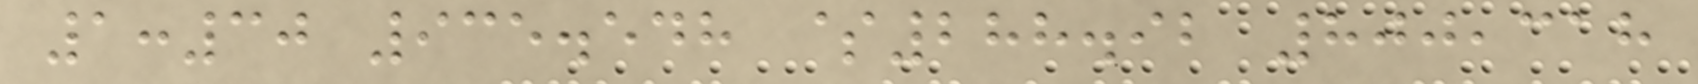1:30 935.548 $288.92 800,318
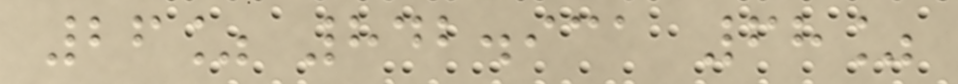26% 842.931 68%
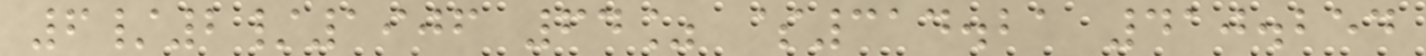6/2/1906 64% $314.21 410.254
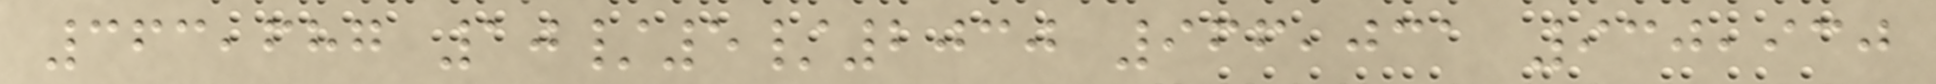363,687 10/5/2030 966,031 930,930
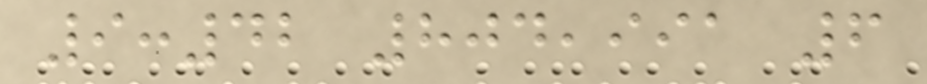9:42 804,991 6
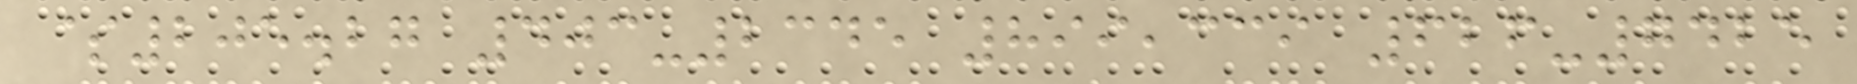$205.27 403-2345 899,339 626-7425
